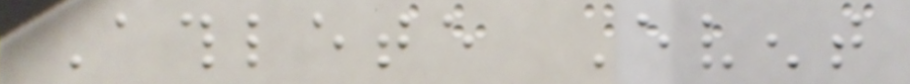Athlete Event
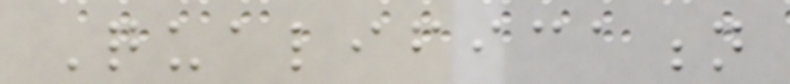Qualification
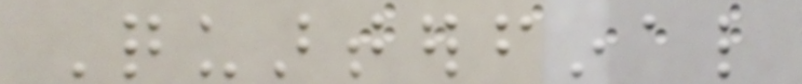Quarterfinal
